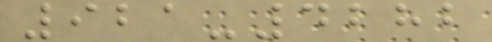921-4282
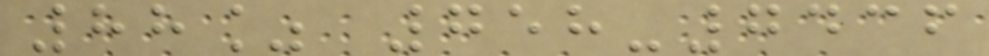88% 758-7436
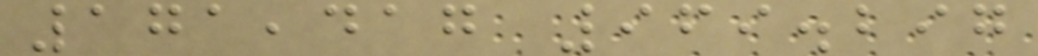171,417 969.297
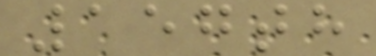157th
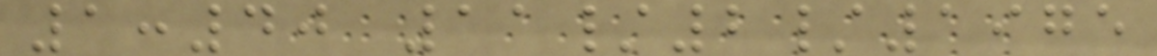1:40 11/2/1975
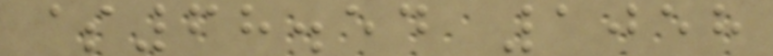$68.54 1058
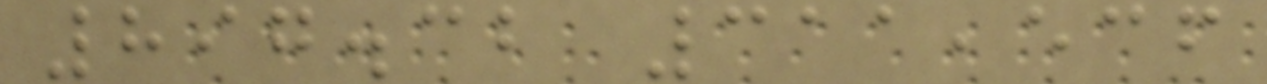897.32 311,536
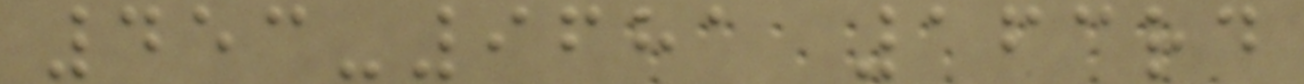453-9681 163rd
